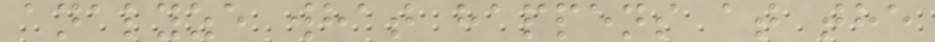analyze what happens at the
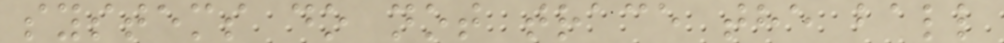systems do not trace the ball
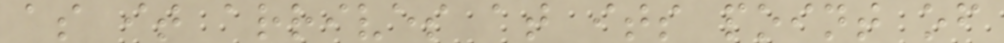as it arrives at its point of
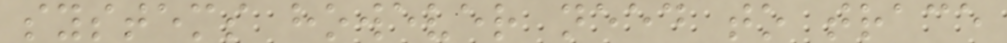systems however need to trace
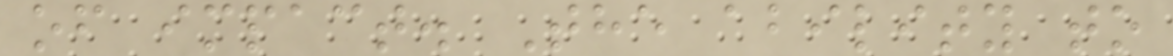of impact. The ability to
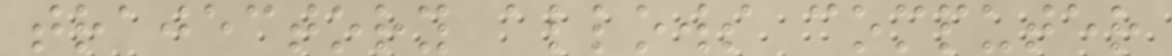trajectory allows computer
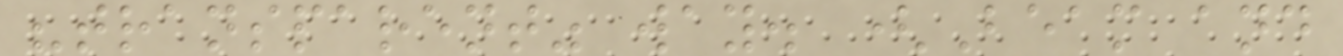"transparent" way. (Beam and
